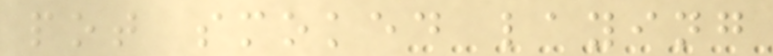pot smoked laying
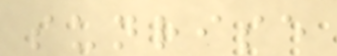sunrise
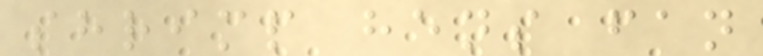shrimp hens fan
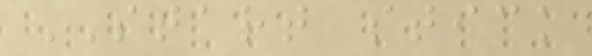START stick
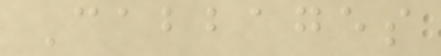Cabbages
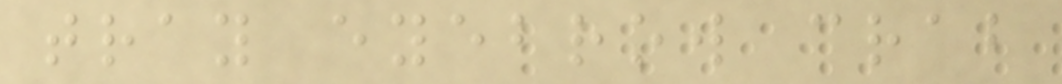tray eyebrow crab
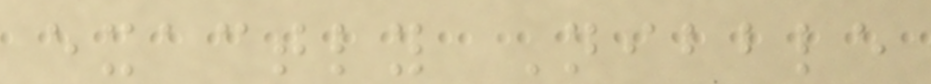exactly Nibble
